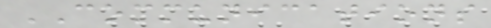COMMUNICATIONS
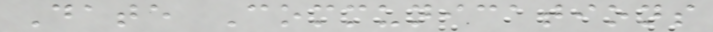Date Communications
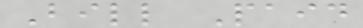Bill Paid
